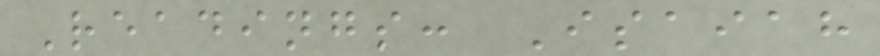Readings: Isaiah
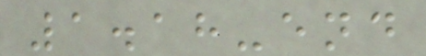1.18-end
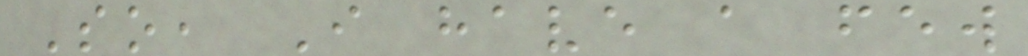So, I have a few
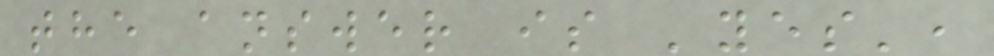the answer is 'yes',
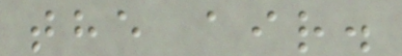the air.
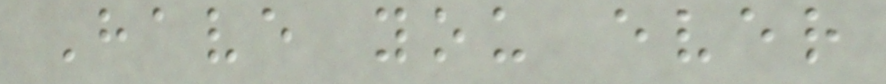Have you ever
